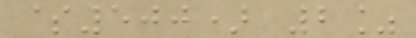$500) 2%
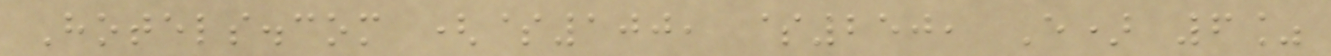Hotels.com ($100, $250, E) 6%
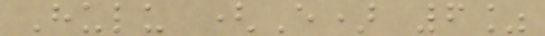Hulu (E) 6%
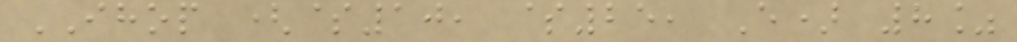IHOP ($10, $25, E) 8%
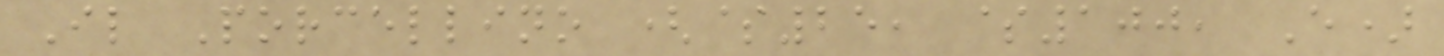Il Porcellino ($25, $100, E)
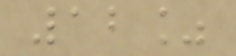12%
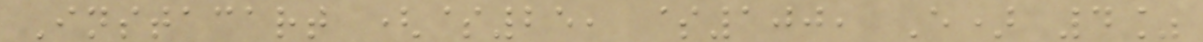Instacart ($25, $100, E) 4%
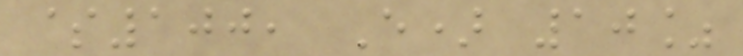$100, E) 10%
